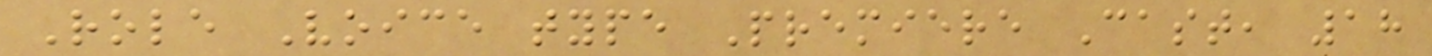Role Voice type Premiere Cast, 18
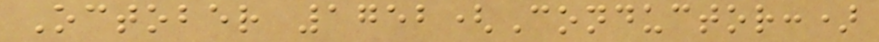October 1752(Conductor:)
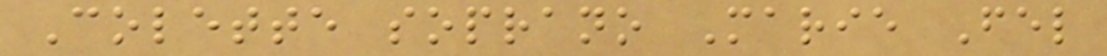Colette soprano Marie Fel
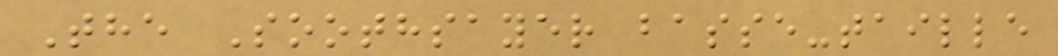The Soothsayer basse-taille
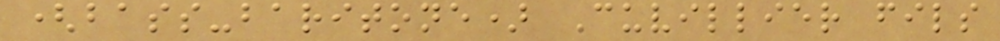(bass-baritone) Cuvillier fils
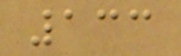133
